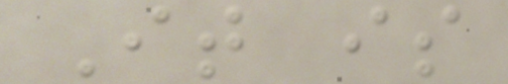It is
